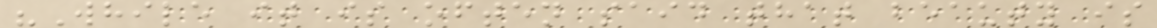"While it is often said that beauty is
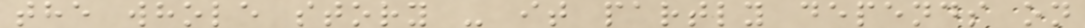the whole story - it partly depends on
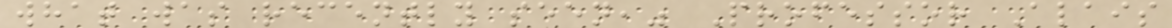what was recently seen," Professor Alais
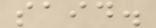said.
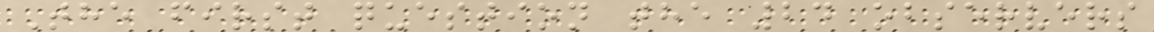The first question the 24 observers
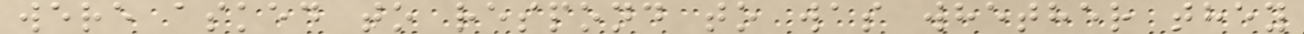were asked to respond to was whether they
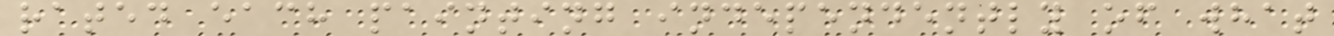rated each painting independently of what
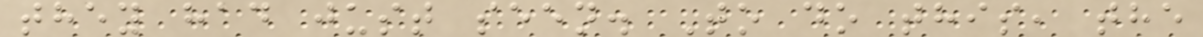they had just seen. To do this, the
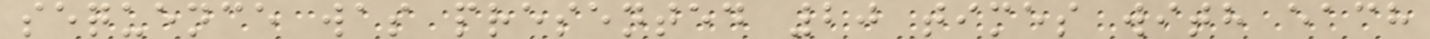sequence was presented 20 times with each
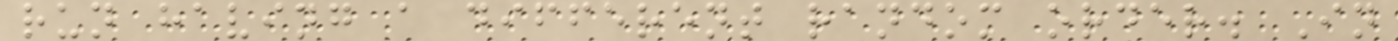run having a different random order. In
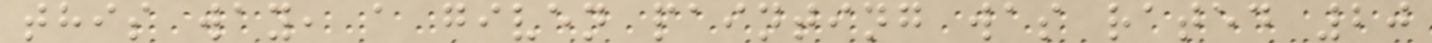this way, a given painting was rated 20
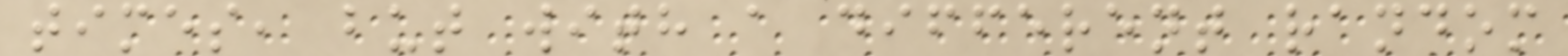times, but with a different random
